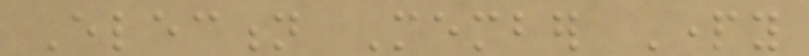Election Member Party
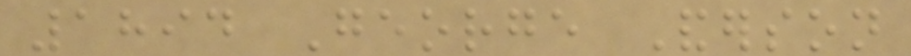1894 George Anderson
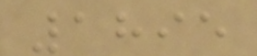1895
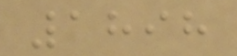1898
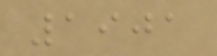1901
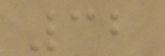32
